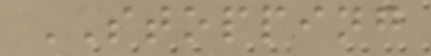STOPPING
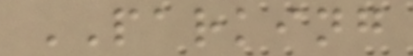PARKING
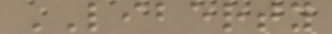LIBERTY
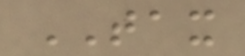TAX
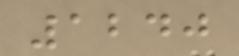1240
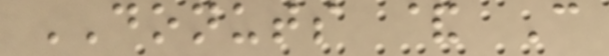DONUTS & C
